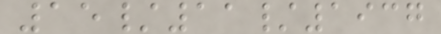15/11/1937
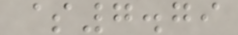$7.79
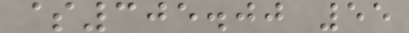$305.00 55
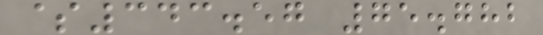$343.57 75.782
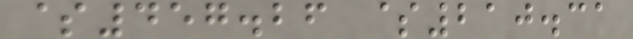$457.26 $210.31
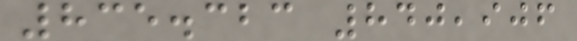835.323 840,906
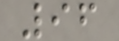96
